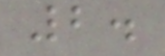2.
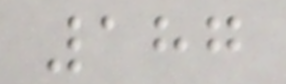187
